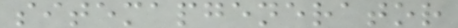sitemapgenerator
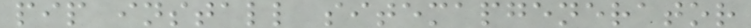pip install sitemapgenerator
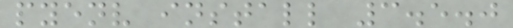pyenv install 3.5.0
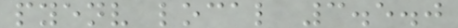pyenv local 3.5.0
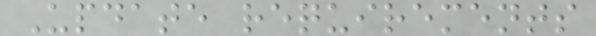Update requirements
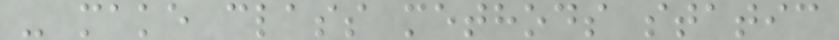- make class methods static
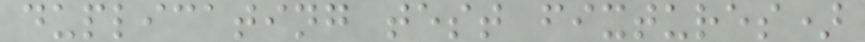duplicating test fixtures)
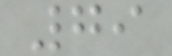79
